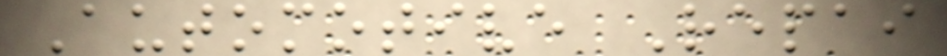Automotive Repai
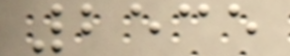2535
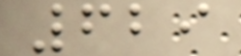629
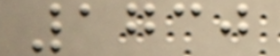1730
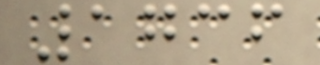1736
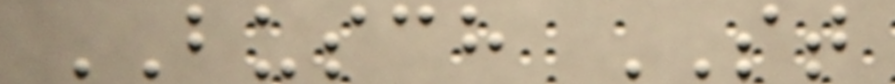BUSCH ST
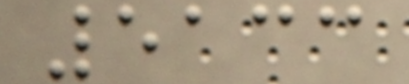5133
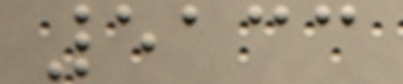5133
